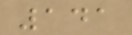141
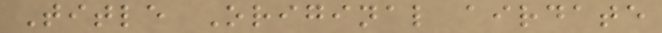Title Original airdate
